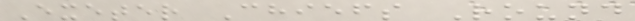Exeter Chiefs Round
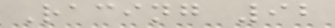Racing 92
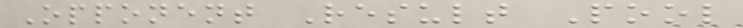Opponent Result Pool
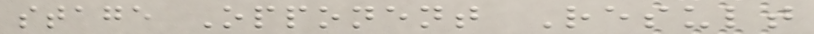stage Opponent Result
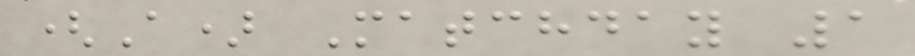(A) Matchday 1
